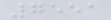7551
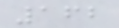162
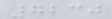7230
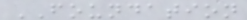FOUNDATION
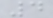4
